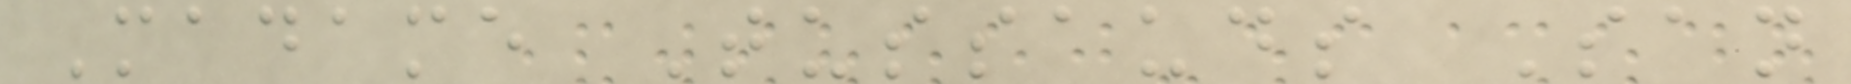Madame Tussauds San
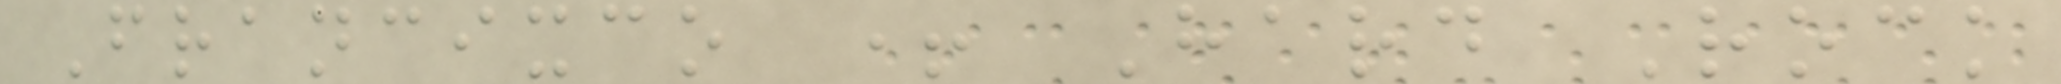Francixco + Hard Rock
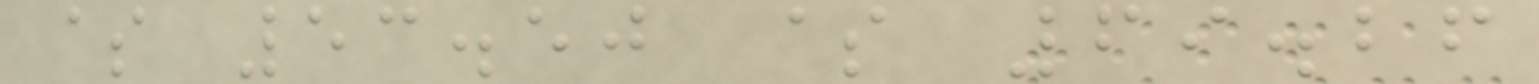$ 53.50 $ 69.26
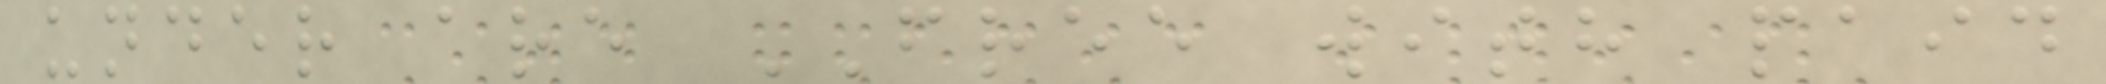under are FREE with paid
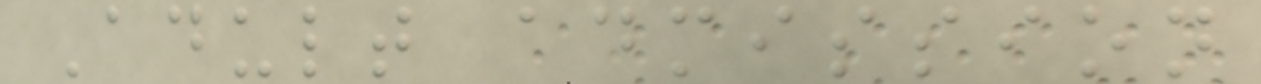Adult admission
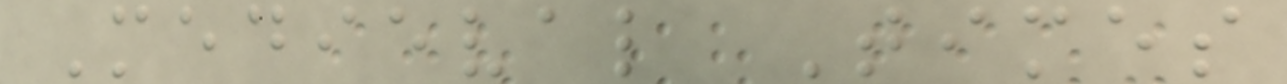Medieval Times
